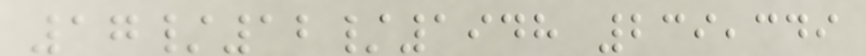17/12/1948 239,349
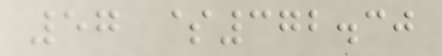57 $372.30
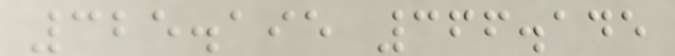325.195 366.145
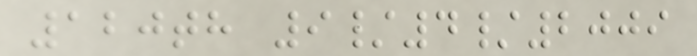120th 9/4/2009
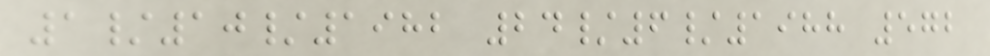1/10/1982 24/6/1988 572
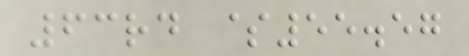63rd $55.57
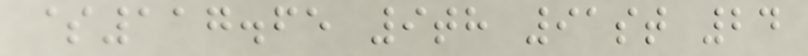$117.65 9th 91st 24
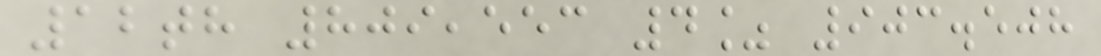12th 809,553 4% 903.508
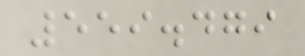559.479
